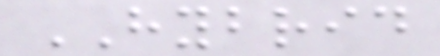HYBRID
